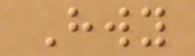Hwy
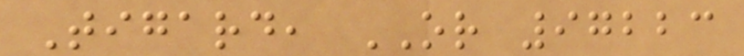Tigard, OR 97223
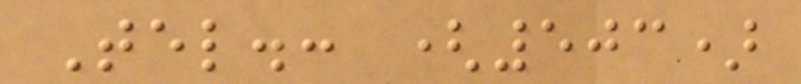Tel.: (503)
